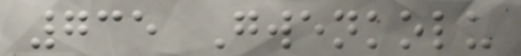735 Gwenkolu
